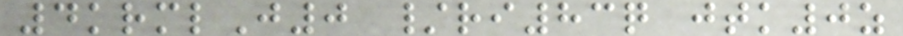4krmlJ0 /ri83q jtk0z
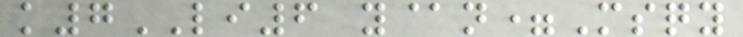k7LI6 y@n=Msqy
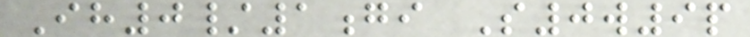Ih0/1gi S0w9p
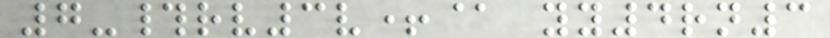7-#rv3v+@ yy4rn3
